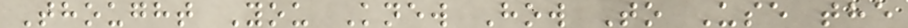Thought You Knew How To Use the
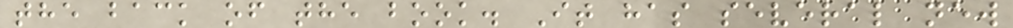the back of the book. It has several new
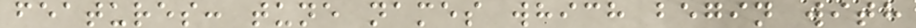features: tune names which begin with
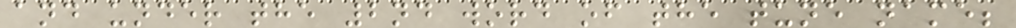and under the 2nd word of the tune name;
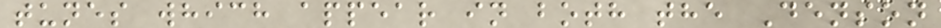tunes which appear in both the Denson
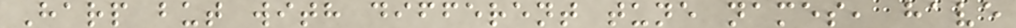Harp but with different tune names, have
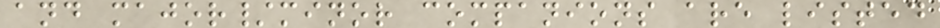and major/minor companions are listed
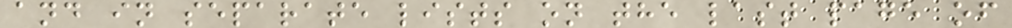and in separate lists on the last page of
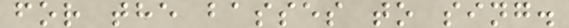for the basses to sing.
